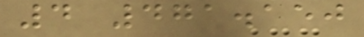4 471.150
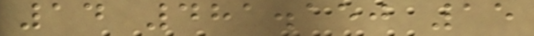14 481.150 15
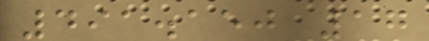491.150 17
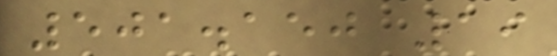501.150 19
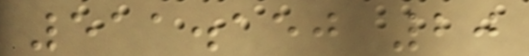511.150 20
